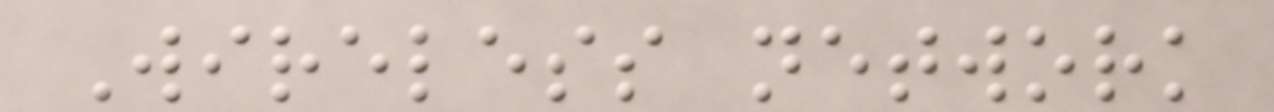Wireless network
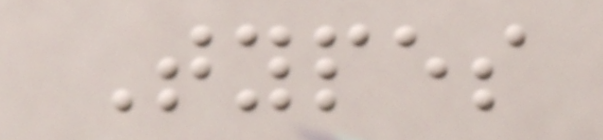Types
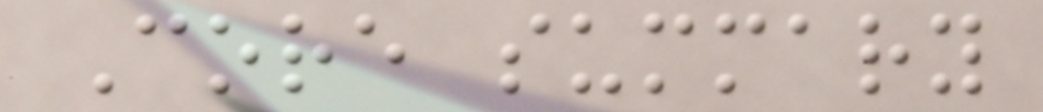Core summary
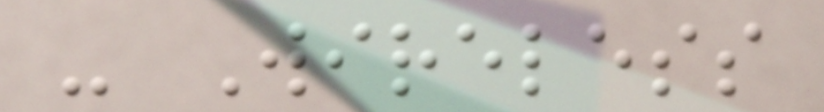- Wireless
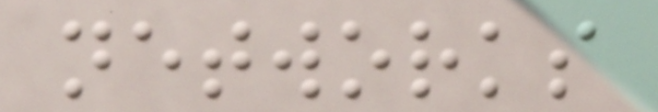networks
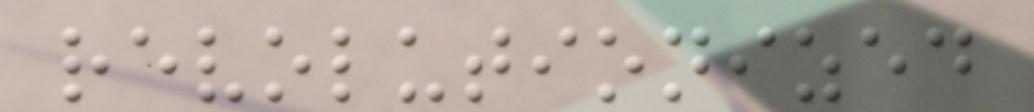revolutionized
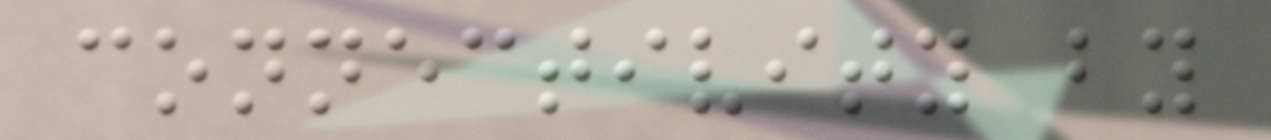connectivity by
